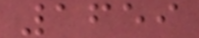1659
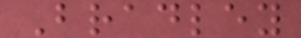Bradley
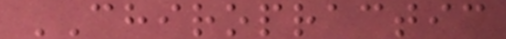CHIROPRACTIC
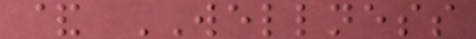& WELLNESS
